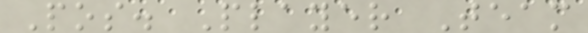Pos. Player Team
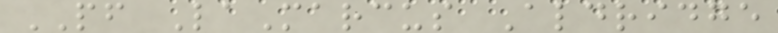PF LaMarcus Aldridge
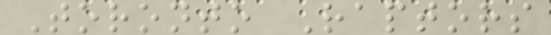Toronto Raptors
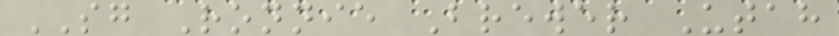SG Ronnie Brewer Utah
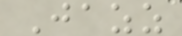Jazz
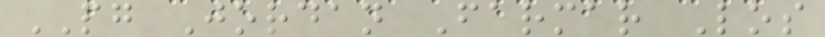PG Jordan Farmar Los
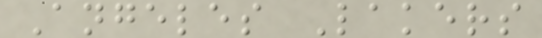Angeles Lakers
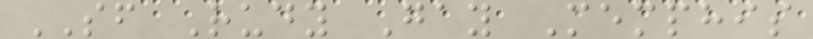SF Rudy Gay Memphis
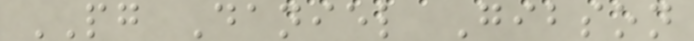PG Daniel Gibson
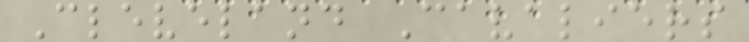Cleveland Cavaliers
